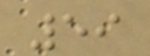59
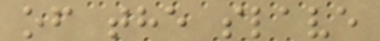of the slave
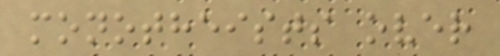monotheists over
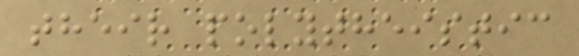their polytheistic
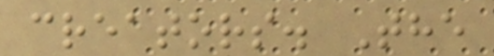creators. The
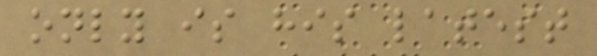only is his latest
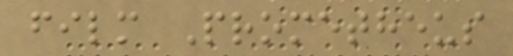film Prometheus
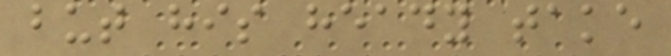but his heady take
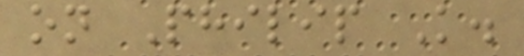on Philip K.
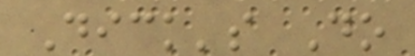Dick's Do
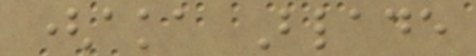(aka Blade
